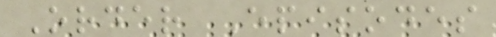Order Episodes
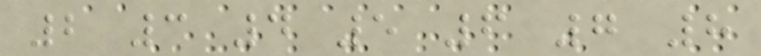2 3 4 5 6 7 8
